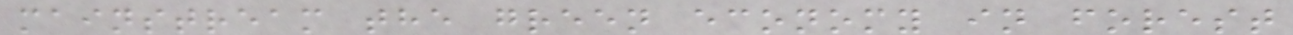mainstream the green economy in forest
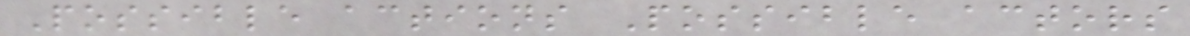Possible actions Possible actors
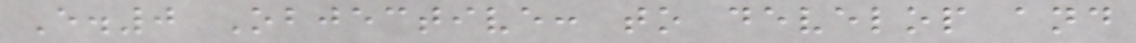E.0 Objective: to develop and
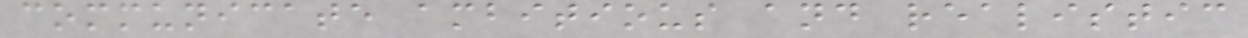communicate ambitious and realistic
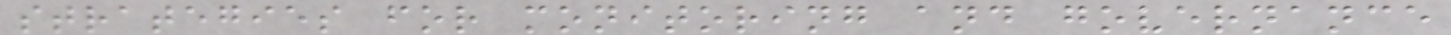strategies for monitoring and governance
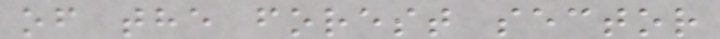of the forest sector
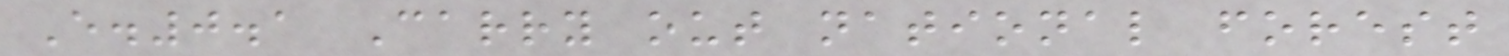E.0.1 Carry out national forest
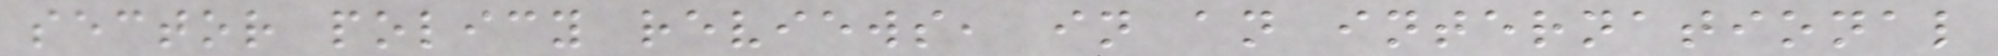sector policy reviews, in an international
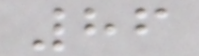86
